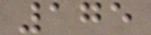175
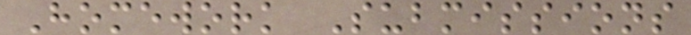Homework Submissions
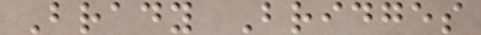Brady Bridges
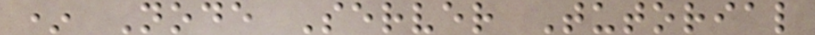* Node Server Tutorial
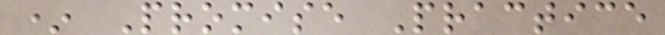* Promise Practice
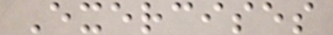Exercises
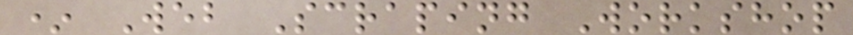* Web Scraping Workshop
